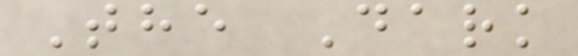The Dark
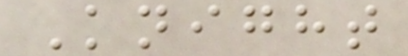Knight
